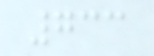733
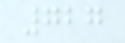727
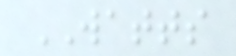WATTS
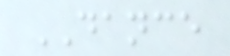DANCE
